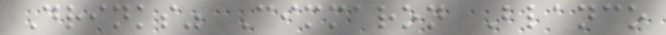Drinks" Cimmaron Blanco
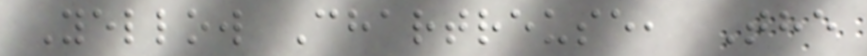Yellow Chartreuse, The
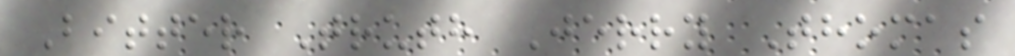Bitter Truth Jerry Thomas
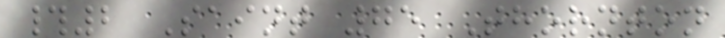#2 Saint 75 Thornton
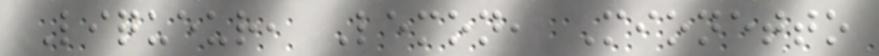Liqueur, Lemon, Mionetto
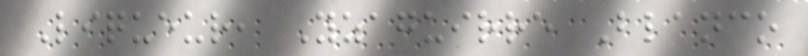Liqueur, Yzaguirre Blanco
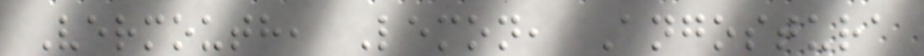Vermouth, Lemon, Angostura
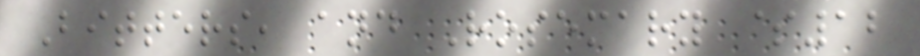Bitters, and Rosemary $12
